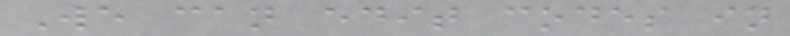We can edit codes in
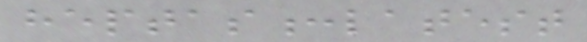heptas:latest
